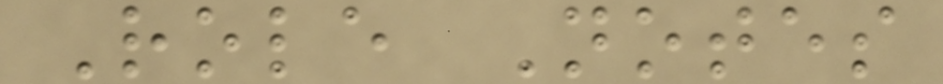Role Notes
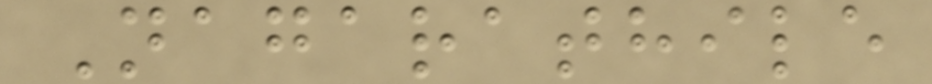Nagarathile
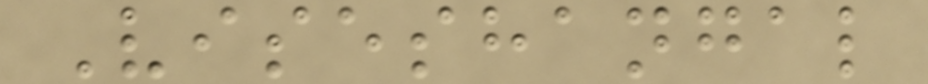Viseshangal
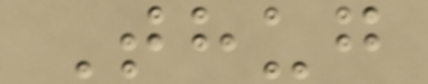Thug
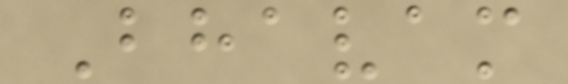Bhavam
